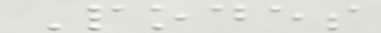Podes
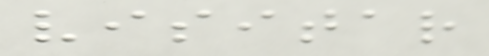visitar
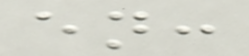en:
